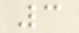3
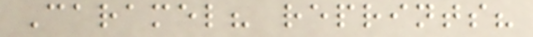Caramel? reprints?
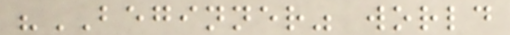"BEGINNER" world
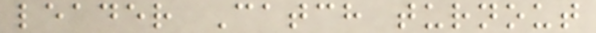leader Catch turnout
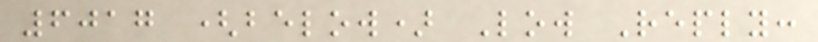6017 (below) Low Reply:
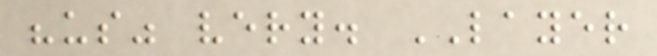"us" very. LAYER
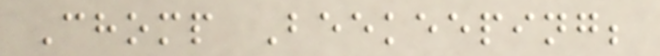Chomp Beekeeping;
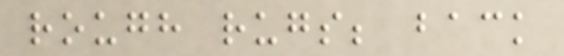rough rugs; back
